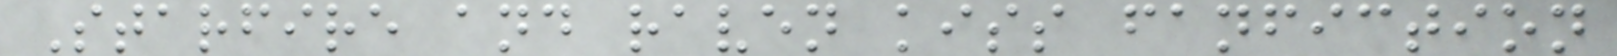Starfire and raven kiss fanfiction
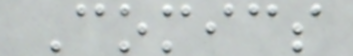Comics
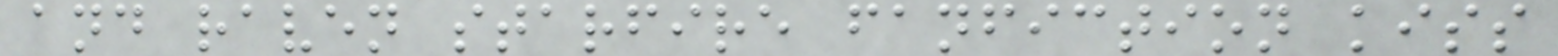and raven starfire fanfiction kiss
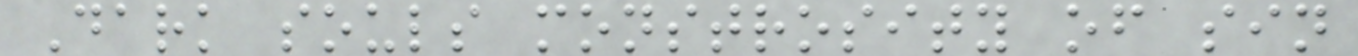Dark souls monstrosity of sin
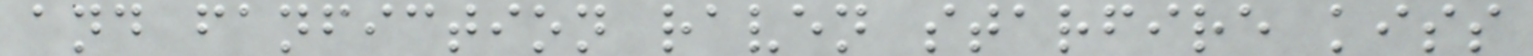and fanfiction raven starfire kiss
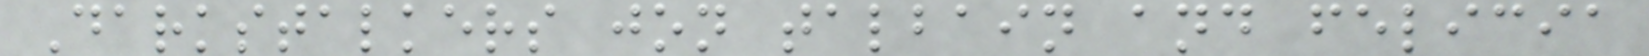Darkstalkers jon talbain and felicia
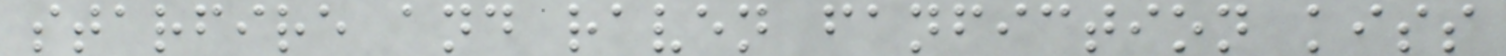starfire and raven fanfiction kiss
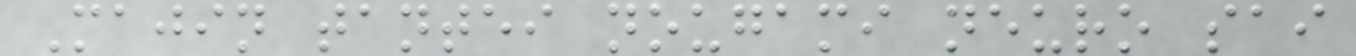Majin tantei nougami neuro sai
